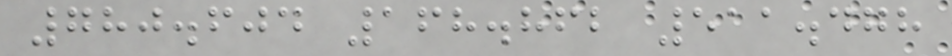780.604 168.862 511.478
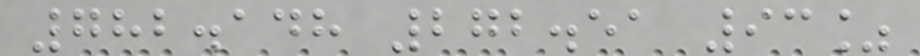782.148 272.51 93%
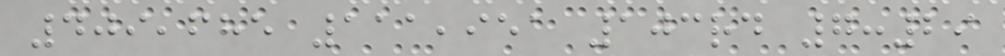409,685 111,951 103rd 7:29
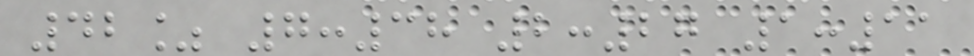42% 7:38 2:27 1:11
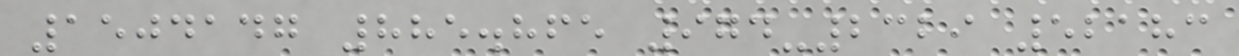1504147 885.865 974-2329 52183
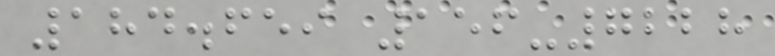184.659 156-7228
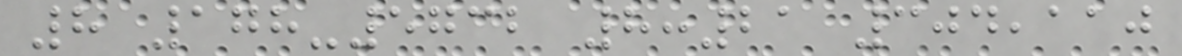8 178-5732 8:21 304,110
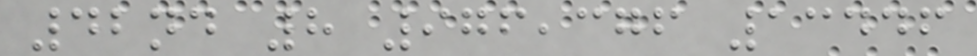42nd 8 976,376 13446
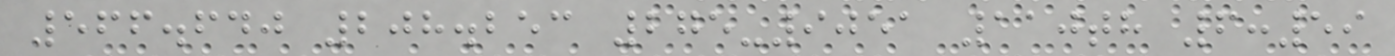566.640 208.253 275-9051 110th 6:59
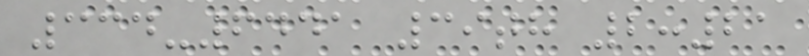334-6441 39th 2:21
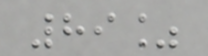89%
